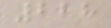228
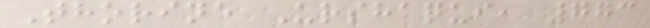Thorine Urshaqui, 773
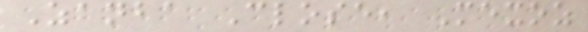Zanba Close, Mexoz
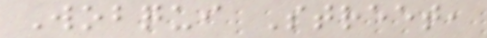Wobqui Street,
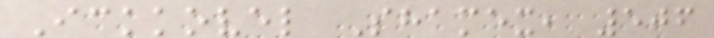Ickkovel Shamex, 506
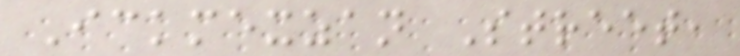Ickmexzan Street,
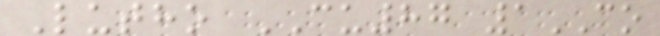Lutho CU87 1CO
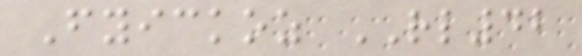Fyickoz RL42
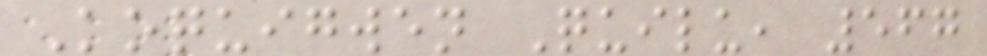Koquigwen Quilu, 567
